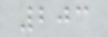203
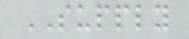SUPPLY
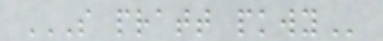S PRATT PKWY
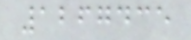1267435
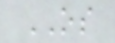OS
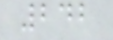242
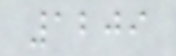1209
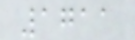1711
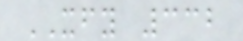XFY 332
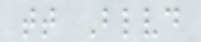tt Blvd
